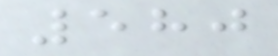580
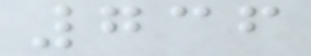736
